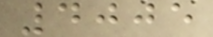4005
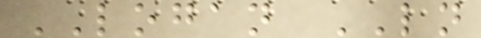LOGAN LN
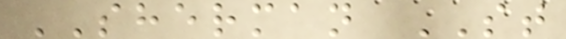SHERMAN ST
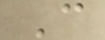C
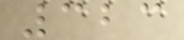323
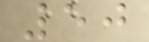50
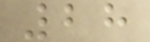28
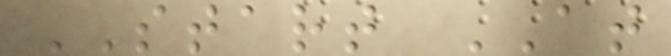START AT
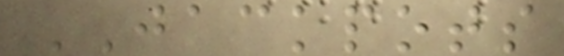JACKPOTS
